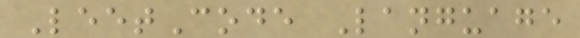LeetCode Language
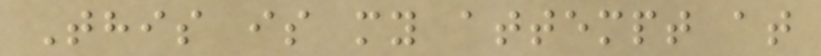This is my attempt at
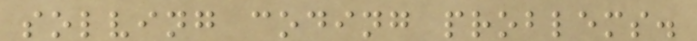solving coding problems.
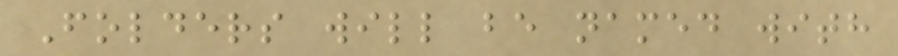Folders will be named with
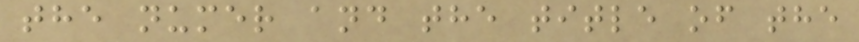the numer and the title of the
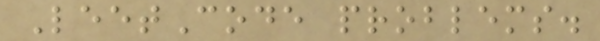LeetCode problems.
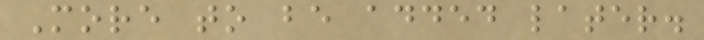More to be added later.
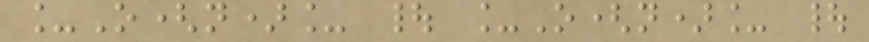_O(n)_ | _O(n)_ |
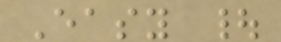Easy |
